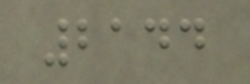2144
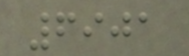6901
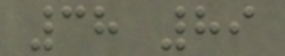38 89
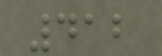412
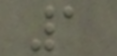1
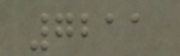7211
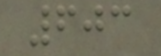603
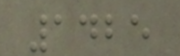1425
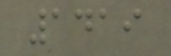1419
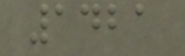1421
